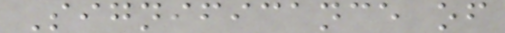Significance of
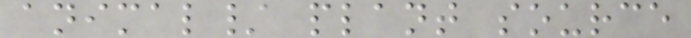animal/ plant source
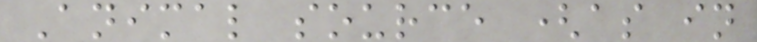Animal source (as in
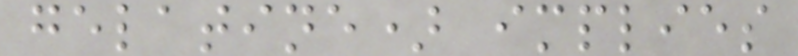gelatine) implies
